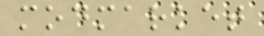modmarket
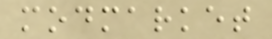modmarket
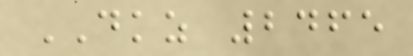DKZ 2465
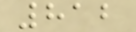812
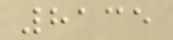8135
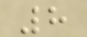8
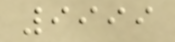9999
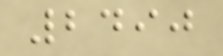2490
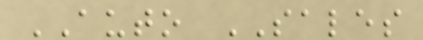AUTO SALES
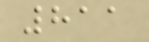811
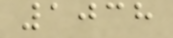1038
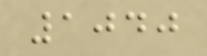1040
